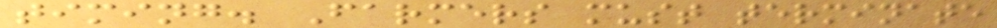timing. Farmers must terminate
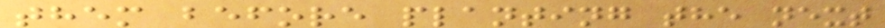them before planting the next
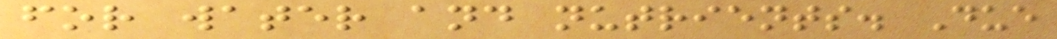for water and nutrients. Due
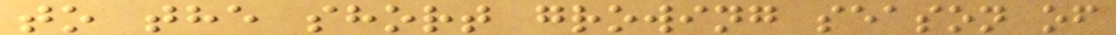to the short growing season of
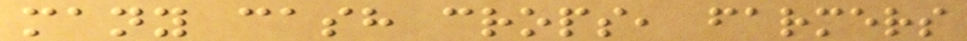many cash crops, farmers
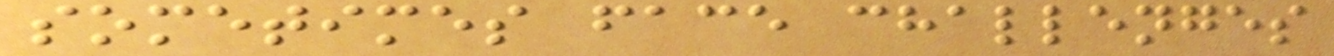sometimes face challenges
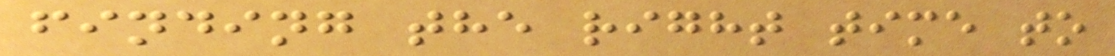finding the right time to
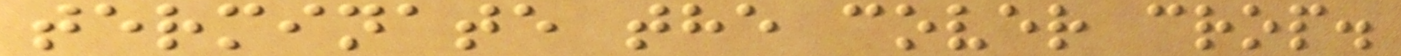terminate the cover crop.
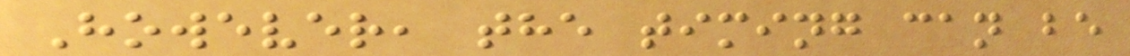However, the timing can be
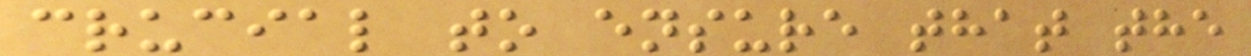crucial to ensure that the
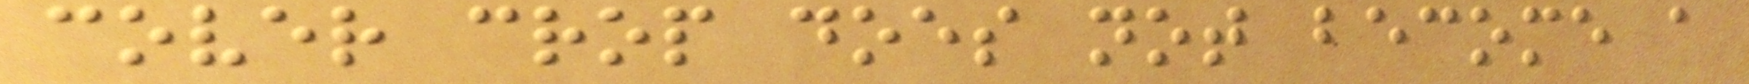cover crop does not become a
